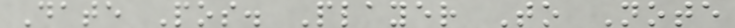Date Pos. Player To Note
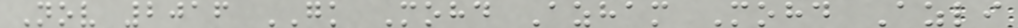Nov 2016 GK Mohd Azham Mohd Azli
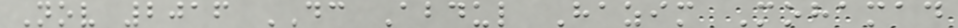Nov 2016 DC Abdul Hazim Mohamad
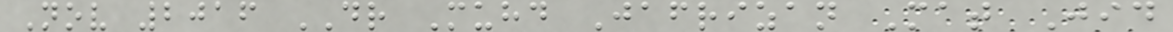Nov 2016 DR Muhd Jafrizan Mat Jid
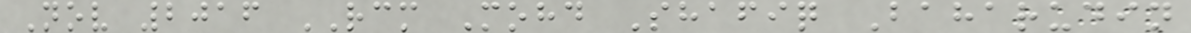Nov 2016 RCM Mohd Shafiq Baharudin
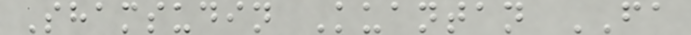Shamsudin Kuantan FA
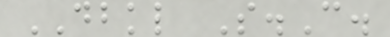DBKL S.C.
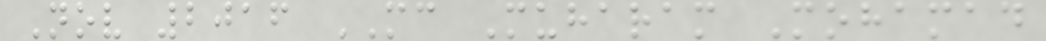Nov 2016 MC Muharam Mohamad
